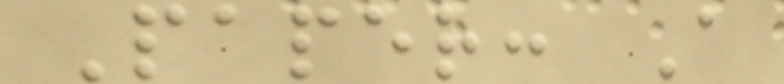Paper: A
